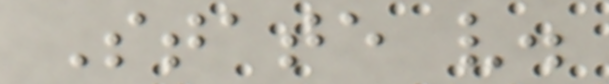State v.
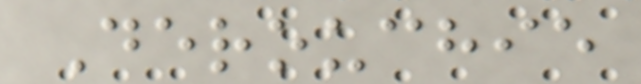Derouchie
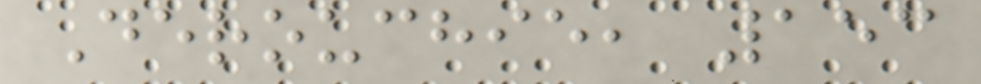Derouchie, 153
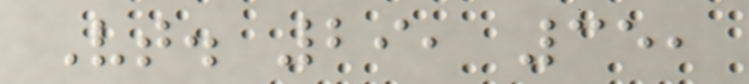Vt. 29, 35,
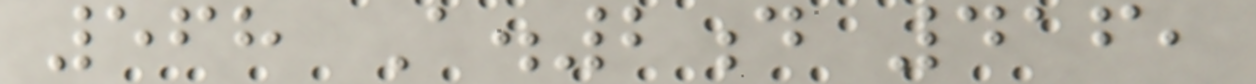568 A.2d 416,
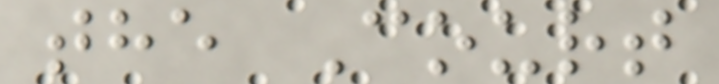the Court
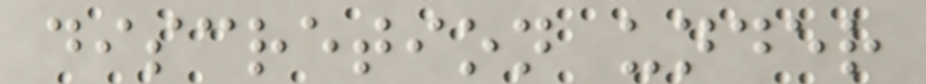discretion under
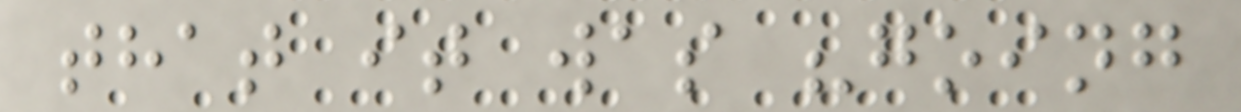that it was "going
